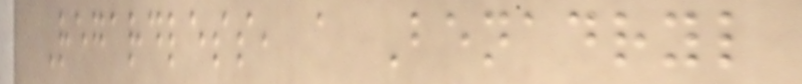Regardless, a Benadryl
